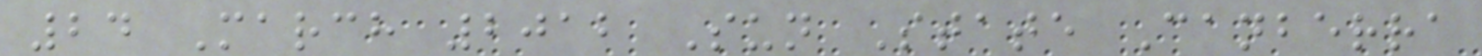24 March 2012 Sun State Canberra
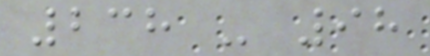238 - 98
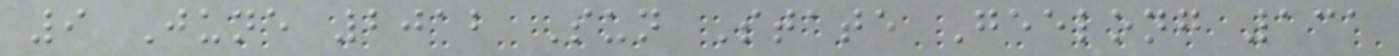9 June 2012 Sun State Geelong 131
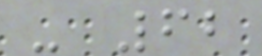- 62
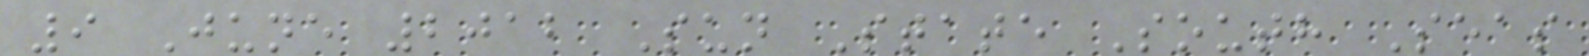9 June 2012 Sun State South Seas
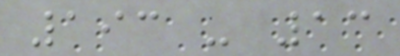193 - 13
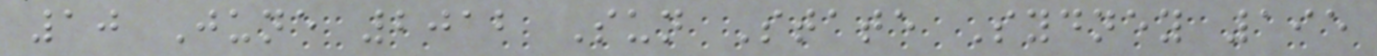10 June 2012 Sun State Sydney 195
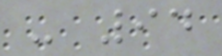- 94
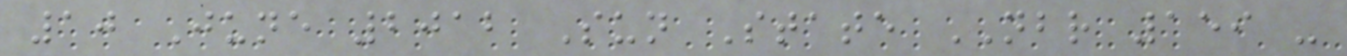10 June 2012 Sun State NBR 159 -
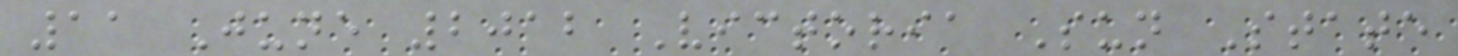11 June 2012 Victoria Sun State
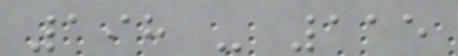198 - 115
